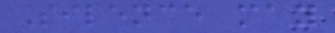Silence may
